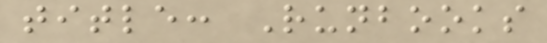title: Runbooks
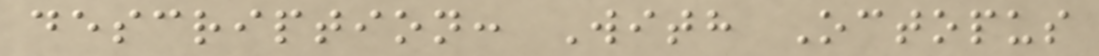description: With Octopus
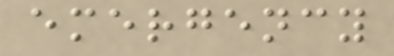emergency
